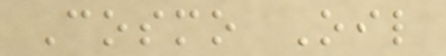Cosmo Oil
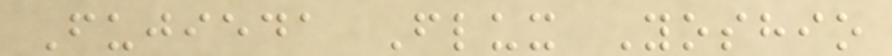Fujieda Flux Yoshio
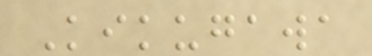Kikugawa
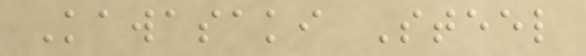Kawasaki Steel
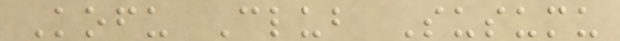Kofu Club Susumu
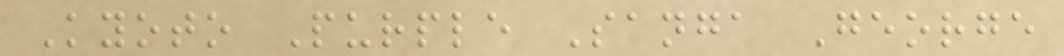Kyoto Purple Sanga George
